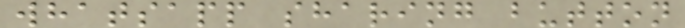whatsapp sharing button
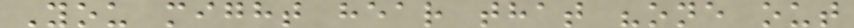You might hear that "one out
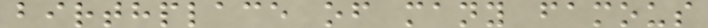birthplace of many famous
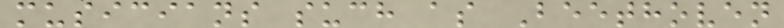musicians such as Beethoven
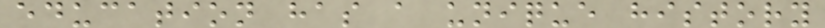education has a unique history
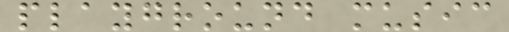playground music
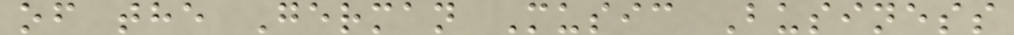of the German Music Business
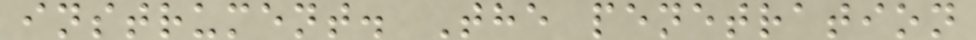instrument. The penetration
